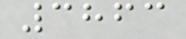3863
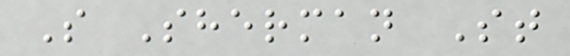S Sherman St
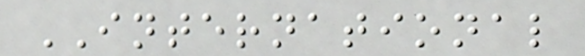INTERNATIONAL
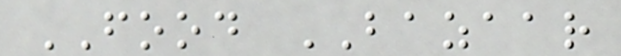FOOD BAZAAR
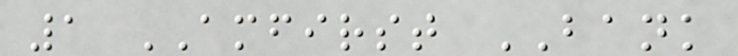1 AMFIRST BANK
